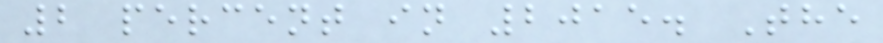2 percent in 2015. The
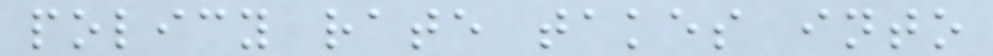policy rate takes into
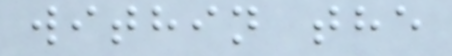within the
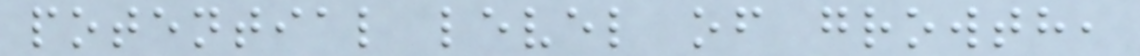potential level of growth,
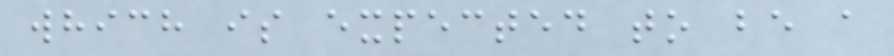which is expected to be a
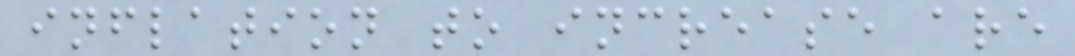inflation to increase are
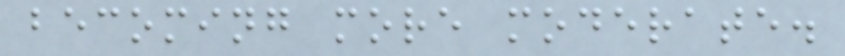becoming more moderate.
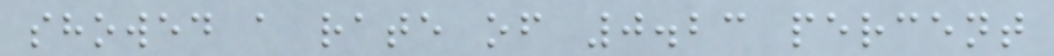showed a rate of 0.23 percent
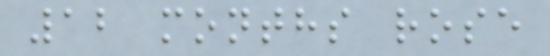12 months rose
